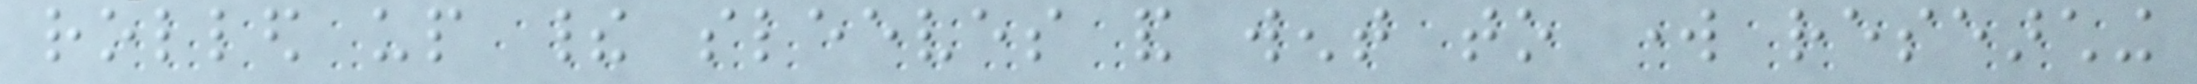rolled up their sleeves and went to work researching
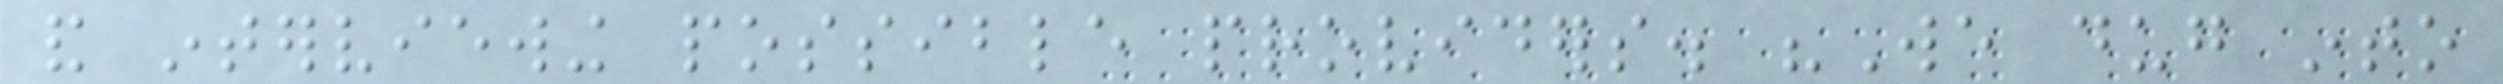and interviewing possible providers. "We dug into
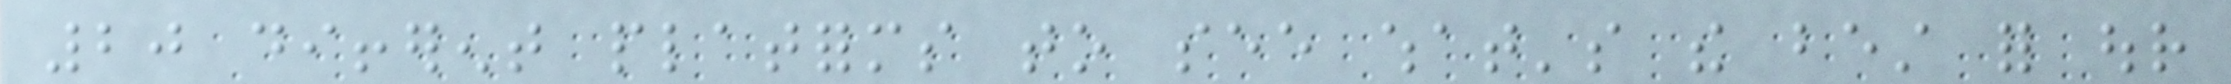20 different platforms to see what's the best for our
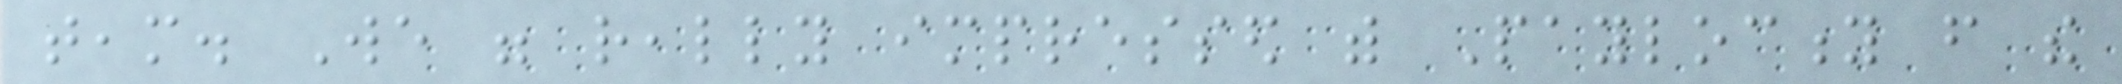team. We were really impressed with Paylocity from the
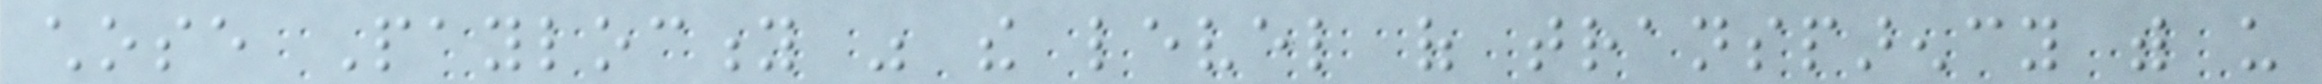chose Paylocity was the level of transparency with us
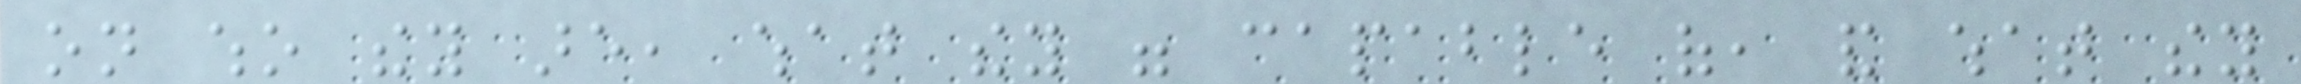on who they are, what they were capable of, and what they
